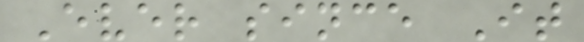Ever since It
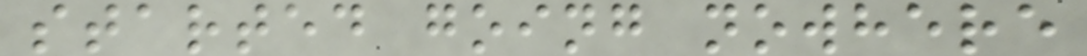started going nowhere
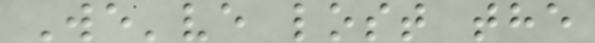We've lost the
